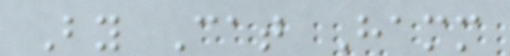By Cat Hamm
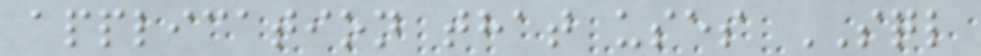application that uses SQL
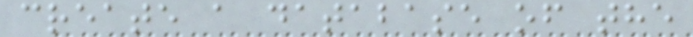create a database of the
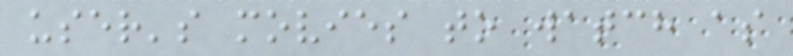user's movies to watch as
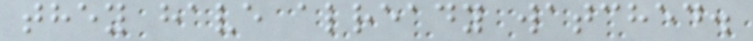they have already watched.
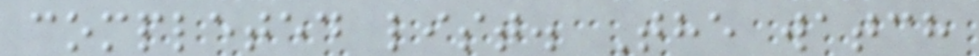completed list. The watch
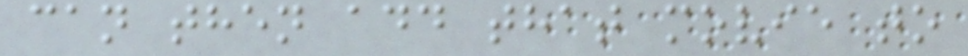can then add that movie to
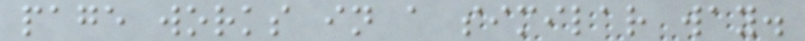page works in a similar way.
